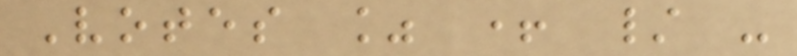Votes % + / -
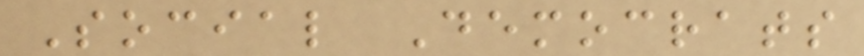Social Democrats
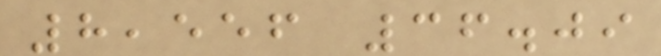8,556 36.09
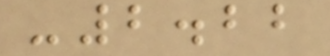-2.22
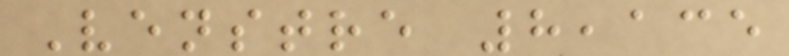Venstre 8,135
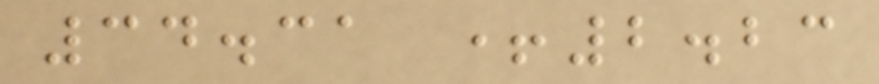34.31 +2.23
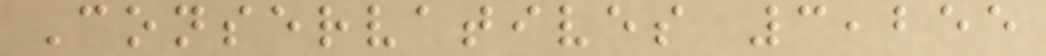Conservatives 3,255
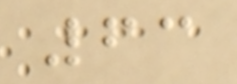63
